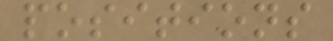positions
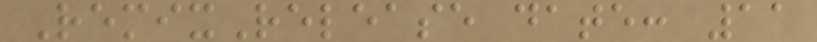RemixRelease date: 11
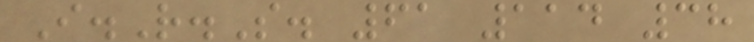I.R.S. 61 114 38
